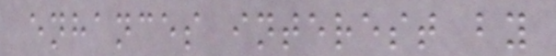enhances interest by
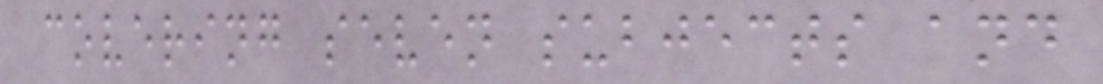covering seven subjects and
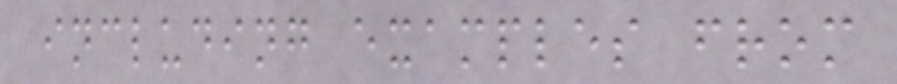including examples from
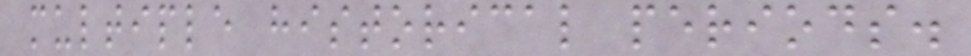multiple historical periods.
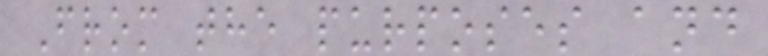From the purposes and
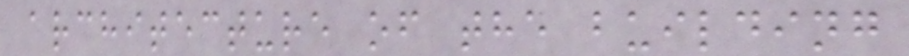architecture of the building
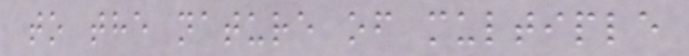to the nature of multiple
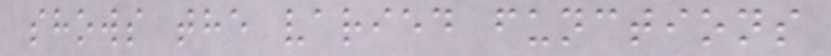shows the varied functions
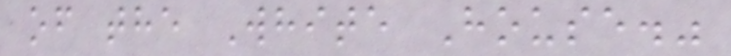of the White House."
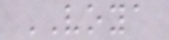VOYA
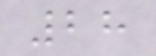28
